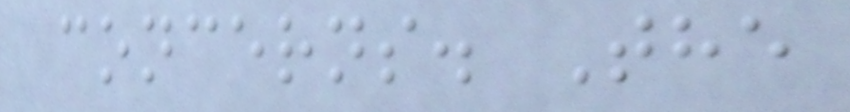concerns. The
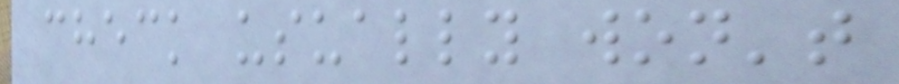check usually won't
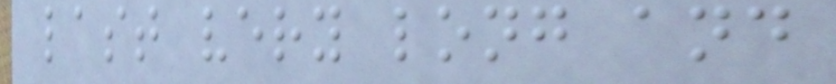last very long and
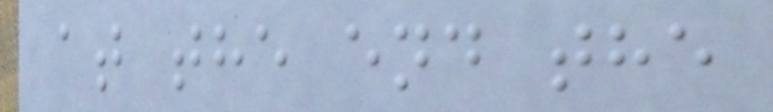at the end the
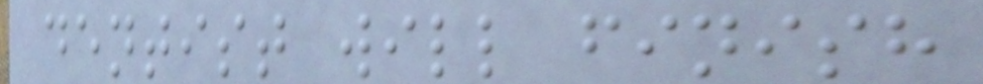dentist will finish
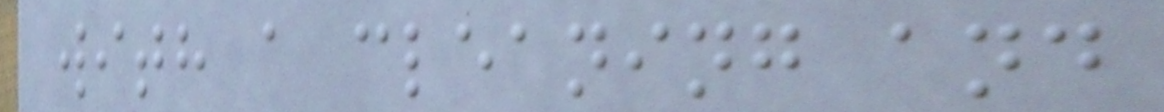with a cleaning and
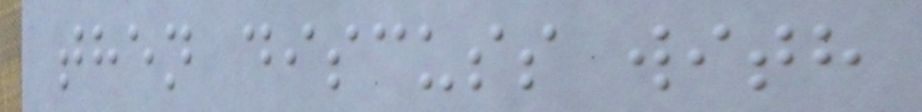then discuss with
